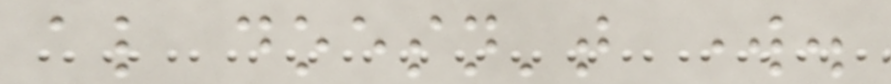also doesn't work.
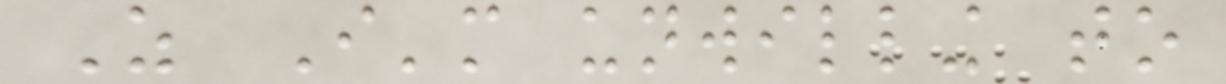As I'm unwilling to
